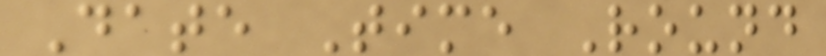Date Time Round
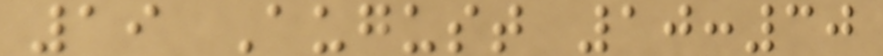19 August 10:30
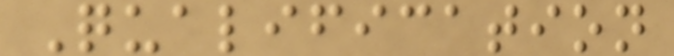Qualification
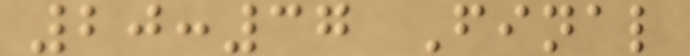20:37 Final
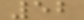52
